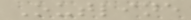Outline
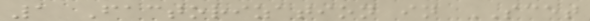1 Factorization in SCET
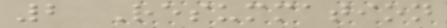2 Resummation
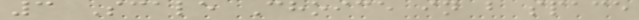3 Scale Choice in b space
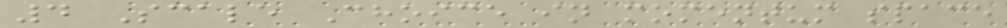4 Scale Choice in momentum space
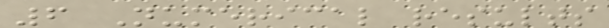6 Numerical results
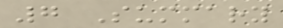7 Summary
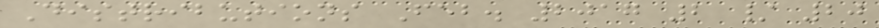Distributions Feb. 2017 2 / 20
